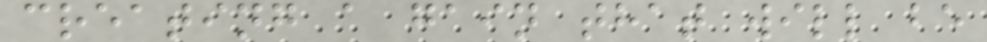creating a gain that will be
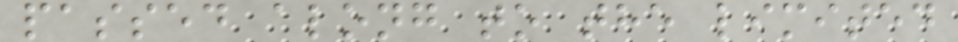passed along to the limited
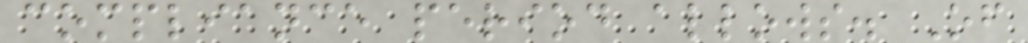compliance period allows. Of
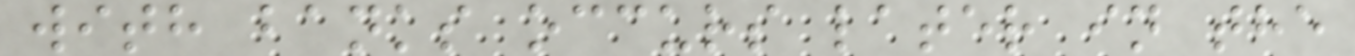with banks occurs later in the
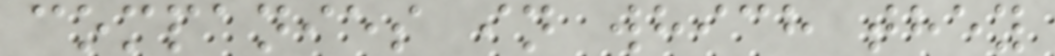companies in which they
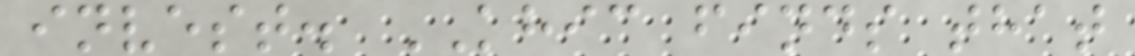invest. KHIC finds that
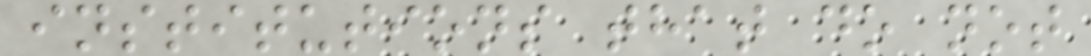institutions that do not
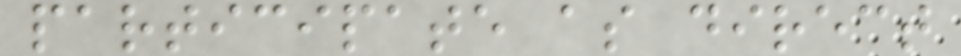participate as direct
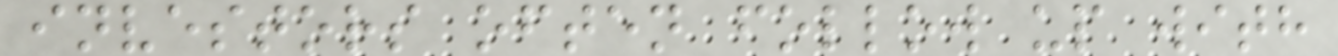investors often follow up with
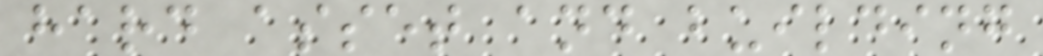hard asset and building
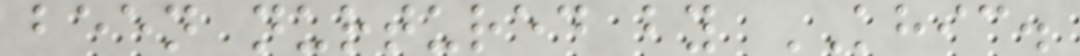been nurtured by KHIC.
